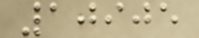10905
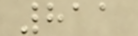811
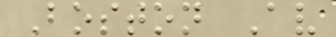Boston Av
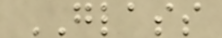GLASS
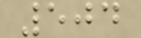504
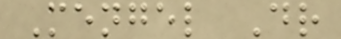Mengel Dr
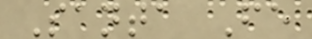Santa Fe
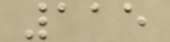115
